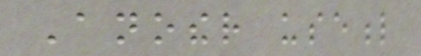Another useful
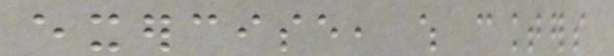exercise, which counters
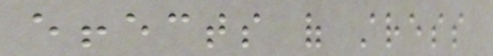effects of stress
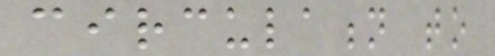circulation to
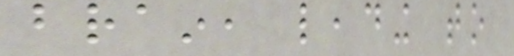brain, leading to
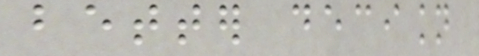better decision
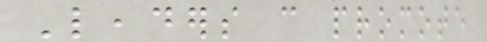Leaders can promote
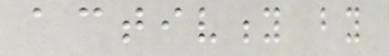activity by
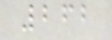262
